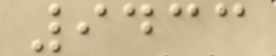9433
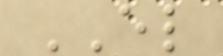EL
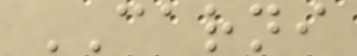CARNI
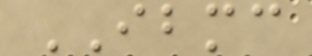IBMC
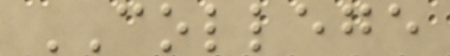COLLEGE
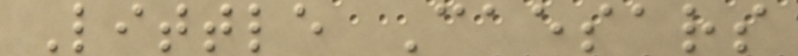Little Caesars
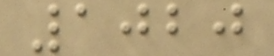1020
